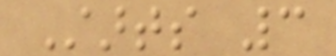Starts 3
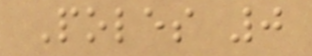Poles 0
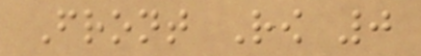Front Row 0
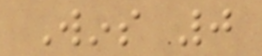Wins 0
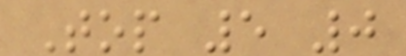Top 5 0
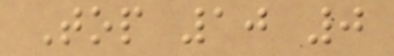Top 10 0
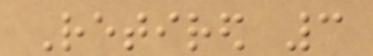Retired 3
